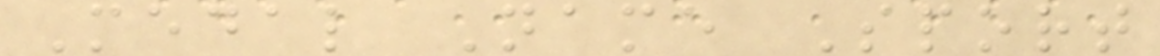Medal Name Sport
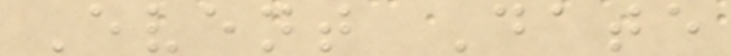Event Date
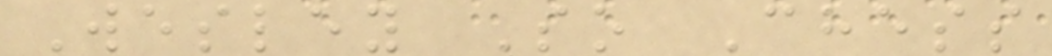Wesley So Chess
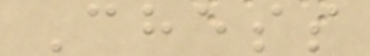Chess
